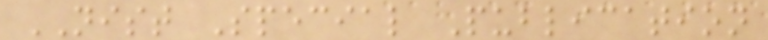NIST Special Publication
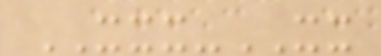XXX-XX
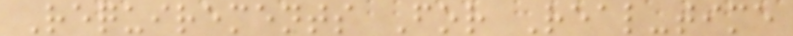Requirements For Real-time
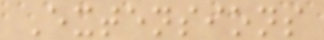Extensions
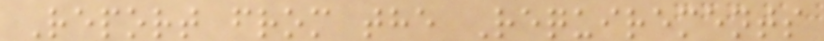Report from the Requirements
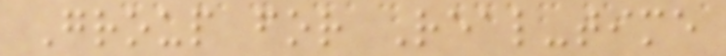Group for Real-time
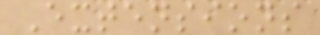Extensions
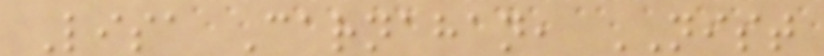Lisa Carnahan, NIST
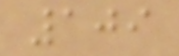109
